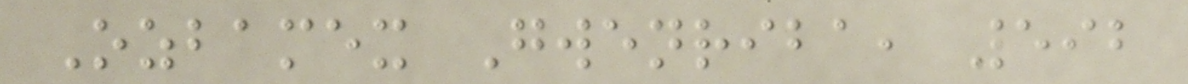Ozbamex Gwenriba, 592
